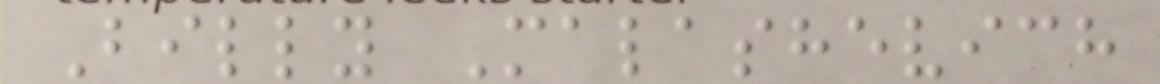Billy Malashevich
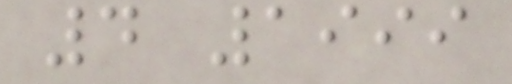4 1999
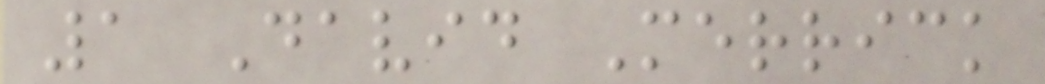1 David Merrick
